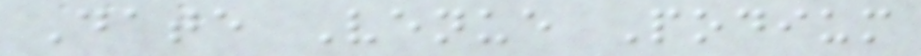Date Venue Podium
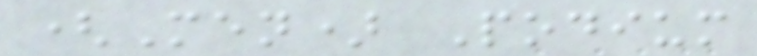(Men) Podium
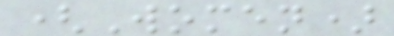(Women)
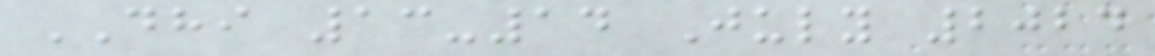DHI 13-14 July 2024
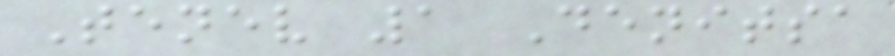Tenev 1 Denitsa
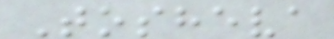Tosheva
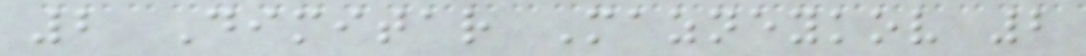2 Dimitar Mazneykov 2
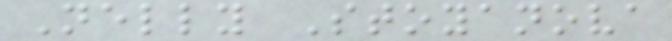Nelly Stoyanova
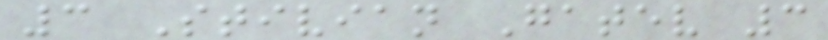3 Stivian Gatev 3
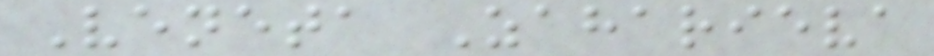Veneta Zaharieva
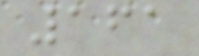161
